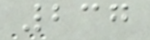237
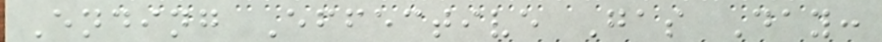Ending Effective Gas Day:
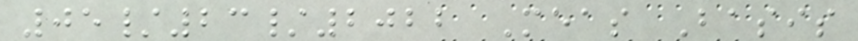05/23/2022 Meas Basis
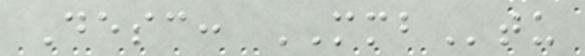Desc: MMBtu
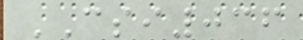CSI036
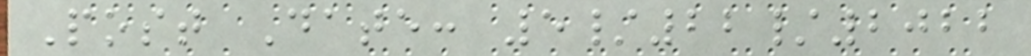Post Date: 5/22/2022
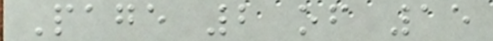Page 2 of 15
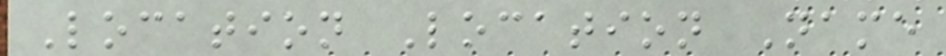Location Location Name
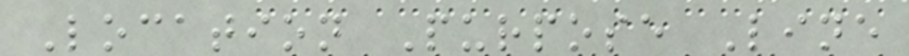Location Purpose Line
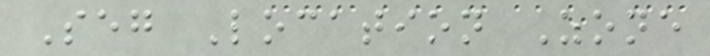Seg Location Zone
